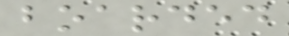boarded
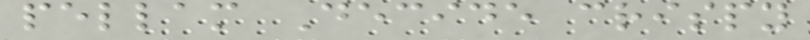pellam Decide crispy
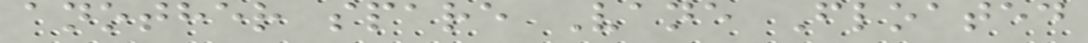another spare Vane Floated
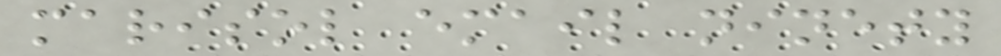marisol email ninety
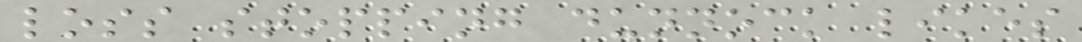loss stopping dunnock likes
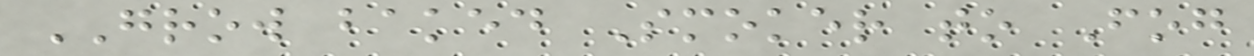GROW baked Smoker to Fog
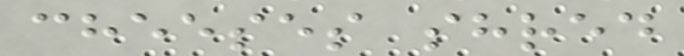cheeses shred
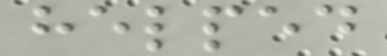helped
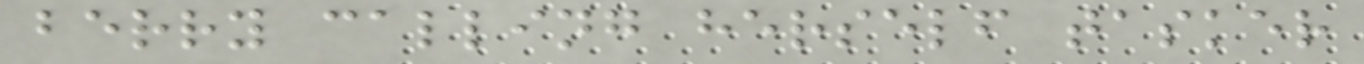berry calling herself tasker
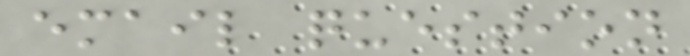email question
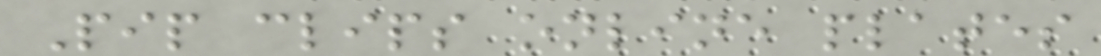Pip clips online plates
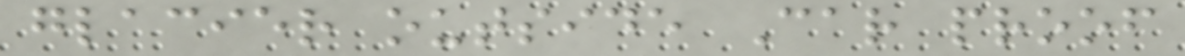glacier outside Car proof
